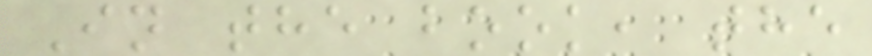In the book, the
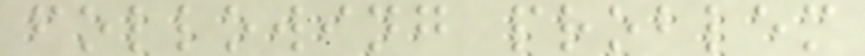following problem
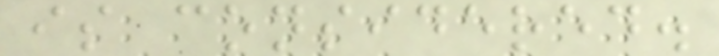is considered.
